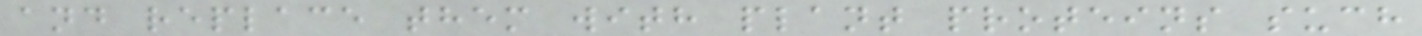and replace them with plant proteins such
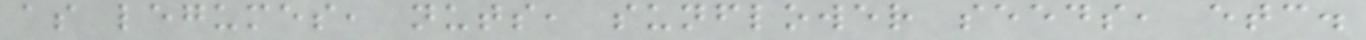as legumes, nuts, sunflower seeds, etc.
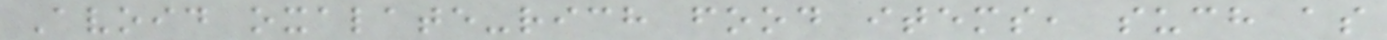Avoid oxalate-rich food items, such as
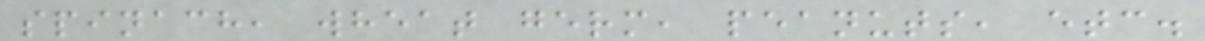spinach, wheat germ, peanuts, etc.
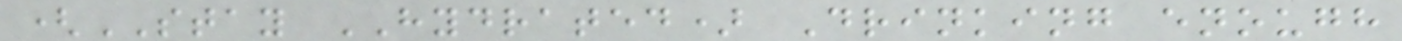(STAY HYDRATED) Drinking enough
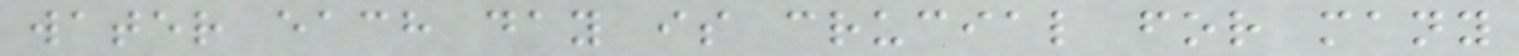water each day is crucial for many
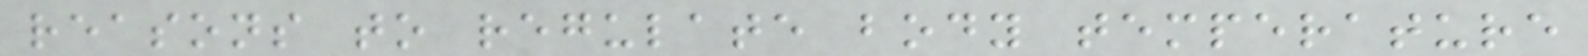reasons to regulate body temperature
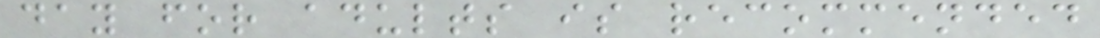day for adults is recommended
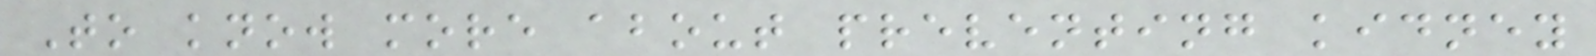To know more about preventing kidney
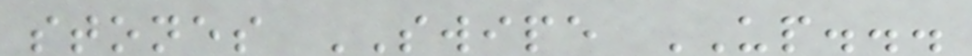stones SWIPE UP...
